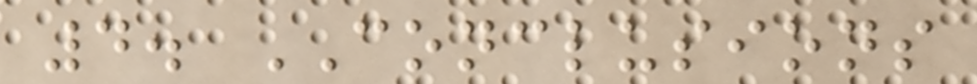4. CONCLUSIONS
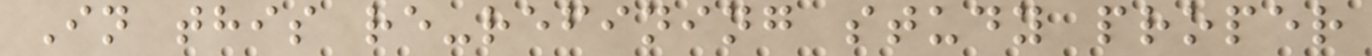In this re-refining study proper
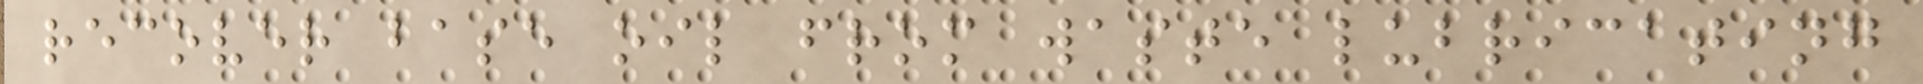recover base oil from waste lubricating
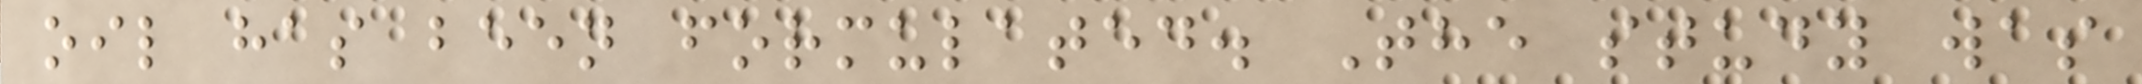oil has been formulated. The study was
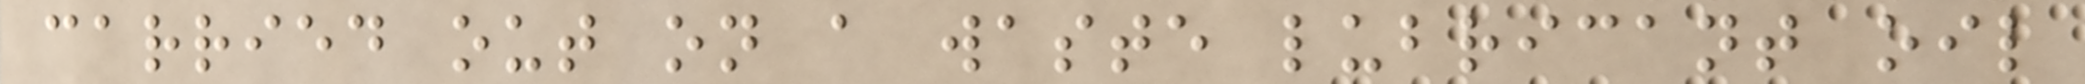carried out on a waste lubricant oil
